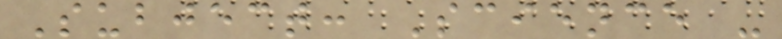Subject: Science -
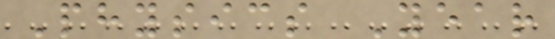Physics Year
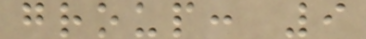group: 9
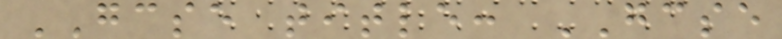GCSE title: GCSE
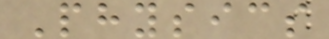Physics
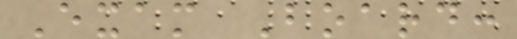Exam Board:
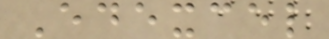Edexcel
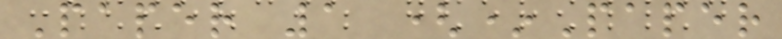Paper 1 (*Paper
